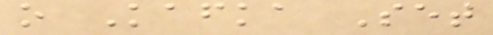o Kafka Set
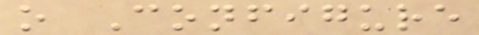o Configure
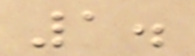1.
